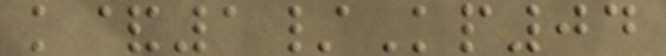k&1/Kp04
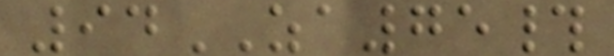94ZA75#
